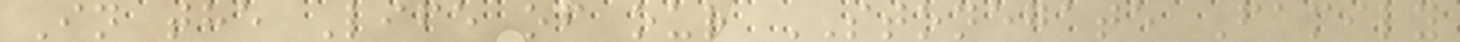In the Life of our STONEGATE Family
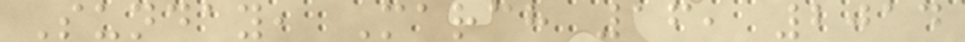Sunday, March 16, 2014
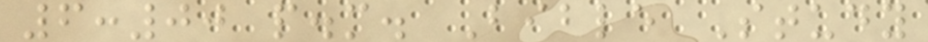6:00 p.m. Bible Study
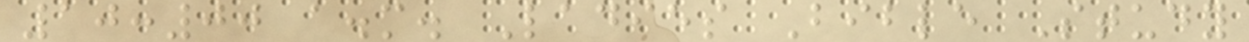10:00 a.m. Ladies Bible Study
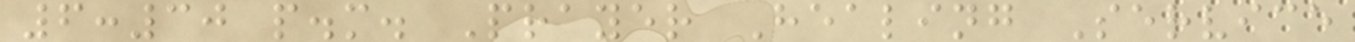6:30 p.m. Prayer Healing Service
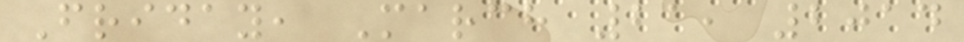Friday, March 21, 2014
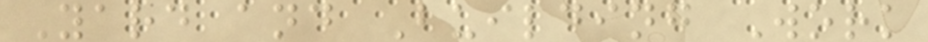Yard and Building Work
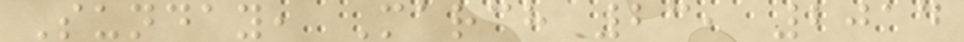Sunday, March 23, 2014
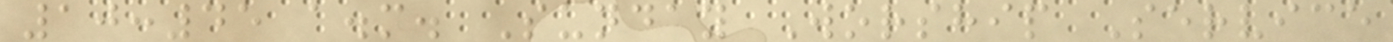10:45 a.m. Sunday Worship Service
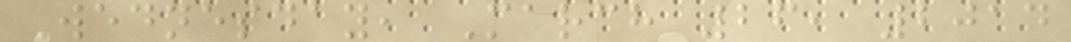Wednesday, March 26, 2014
